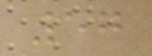57
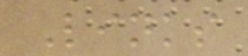Links
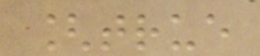[true
